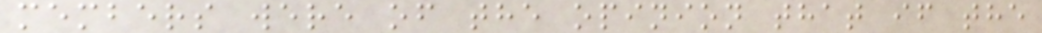members were of the opinion that if the
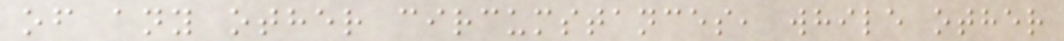of any other circumstances, while other
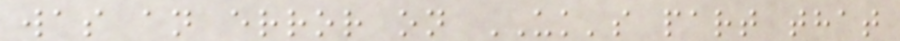was an error on UK's part that
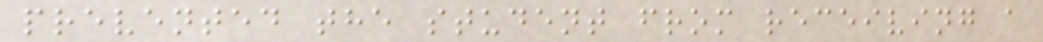prevented the student from receiving a
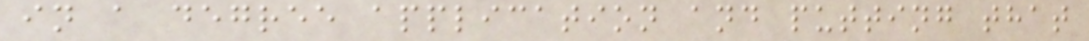in a degree application and putting that
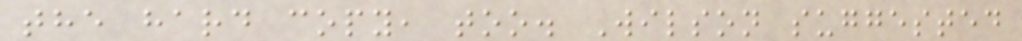the hard copy, too. Wilson suggested
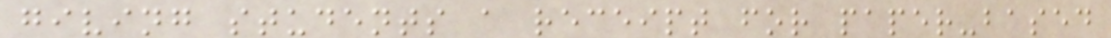giving students a receipt for paper-based
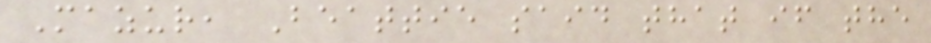Mazur, Beattie said that if the
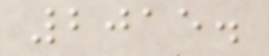2015.
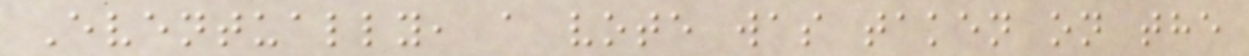Eventually, a vote was taken on the
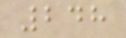248
